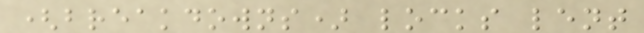(breakdowns) locks lent
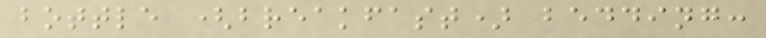bottle (breakfast) bedding:
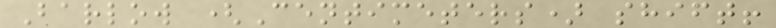Barlow (Centimeters) shift!
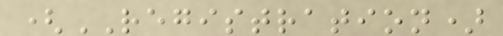(REGISTRATION)
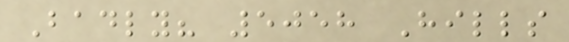Badly? 5058 Hills
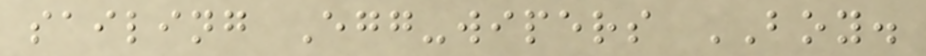sailing Egg-wipers BOY.
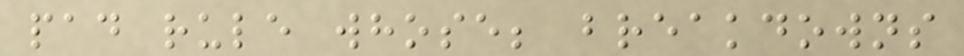pad rule whose; breakdowns
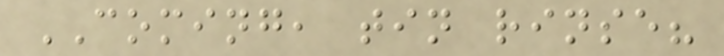COMING, tin rinse?
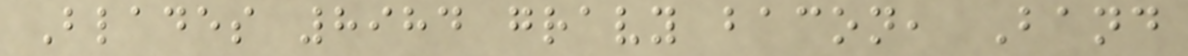Blades 8984 gravy bacon, Band
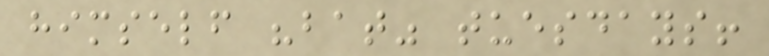himself "bat" tuesdays!
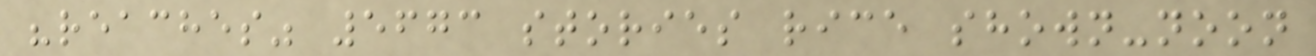"reaches" 5673 stories rice shown-noon
